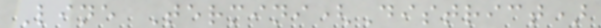Line Termini(District)
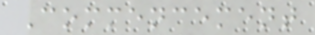Commencement
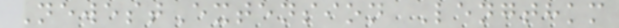NewestExtension Lengthkm
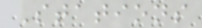Stations
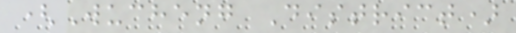(Wucheng District)
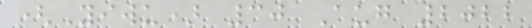(Yiwu) 30 Aug 2022
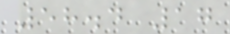58.4 17
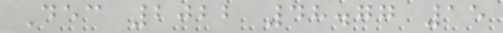Dec 2022 48.77 15
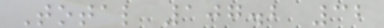Total 107.2 32
